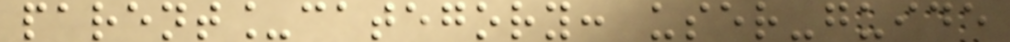parent_category: user-guide
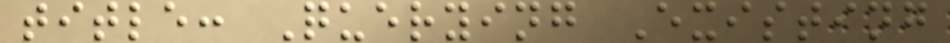title: Querying Existing
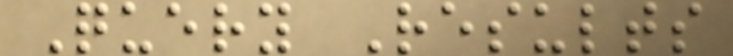Query Results
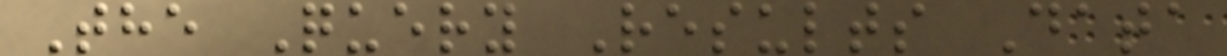The Query Results Data
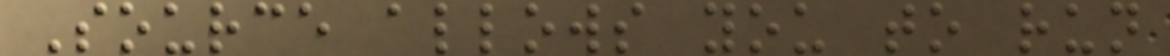Source allows you to run
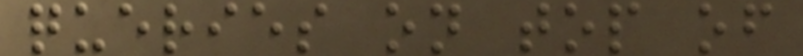queries on top of
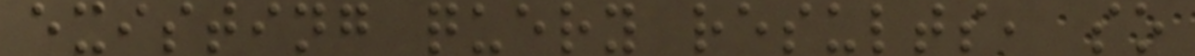existing query results, so
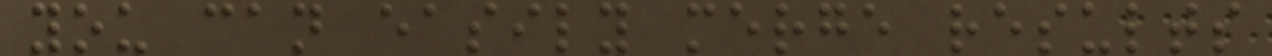you can easily merge results
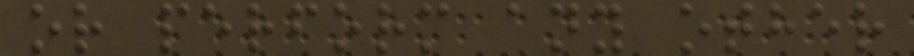or perform any other
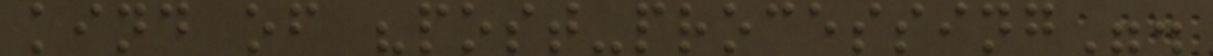kind of "post-processing".
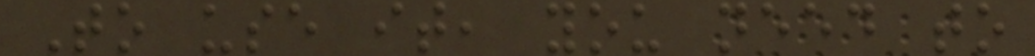To use it, you need to
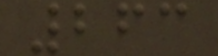263
